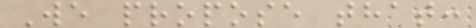We propose that:
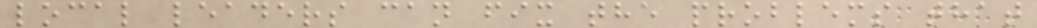local leaders can fix the problems that
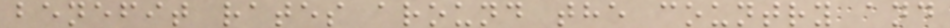benefit rates around the country and
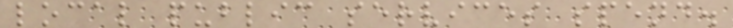local public services spend.
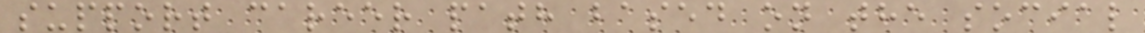support career path based on the social
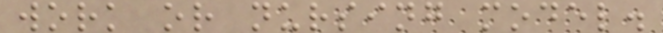work or nursing model.
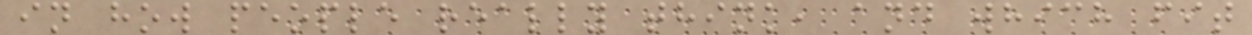in how people really think, and which fit
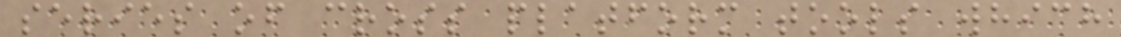series of cross platform tools which
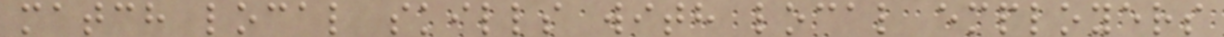match local skills with local employers
